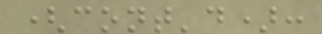(cont'd):
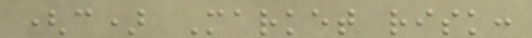(c) Market risk:
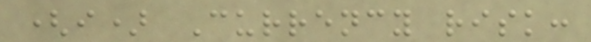(i) Currency risk:
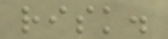risk.
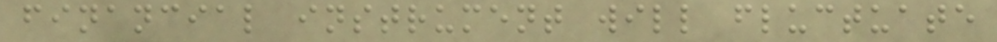financial instrument will fluctuate
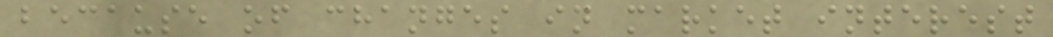because of changes in market interest
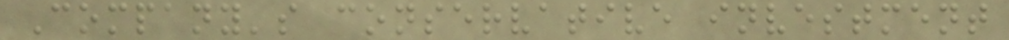Company's conservative investment
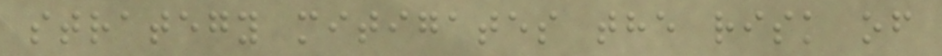strategy mitigates the risk of
